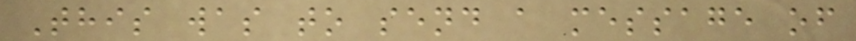This was to send a message of
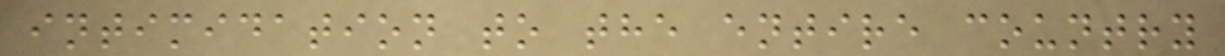intimidation to the entire country
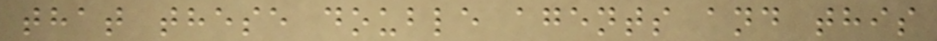that these double agents and this
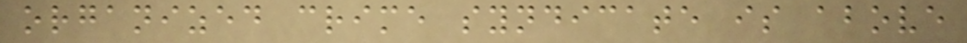organized crime syndicate is above
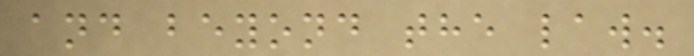and beyond the law.
